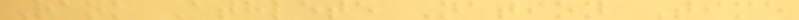Rank Athlete Nation Time
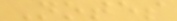Notes
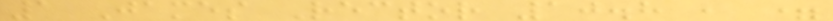1 James Rector 10.8 , =
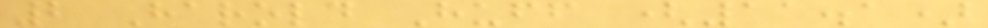2 Harold Huff (11.1)
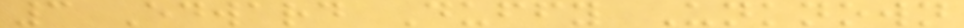3 Edward Duffy Unknown
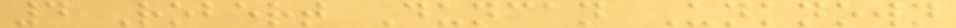4 Robert Duncan Unknown
